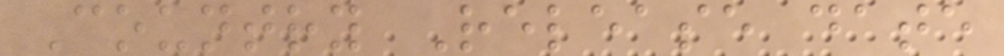Country Release date
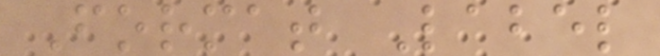Format Label
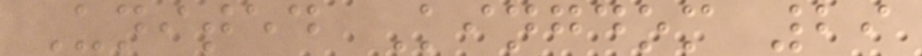United Kingdom 29
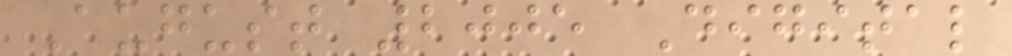August 2005 Digital
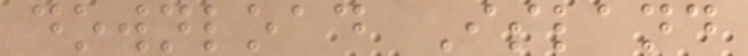download Island
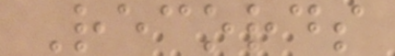Records
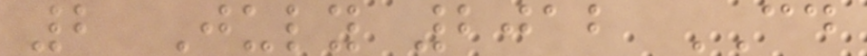2 July 2012 CD
